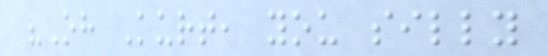"Oh Kurt, you silly
